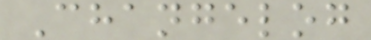Changelog
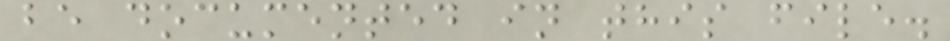be documented in this file.
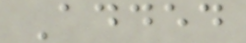Added
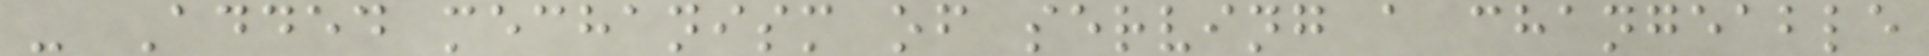- Added mechanism of serving a changeable
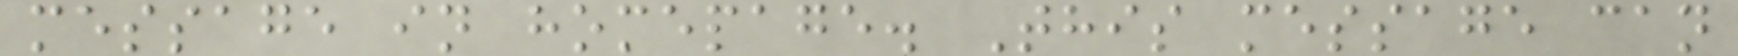message in homepage. This message can
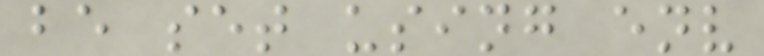be set using env
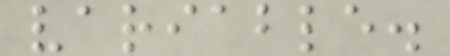variable.
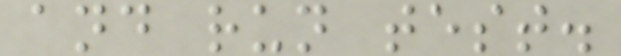and run test.
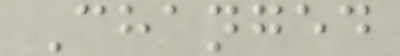Changed
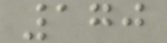170
